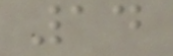14
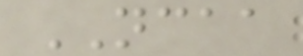NCAA
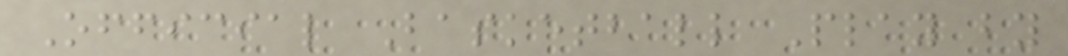Official Basketball Play by
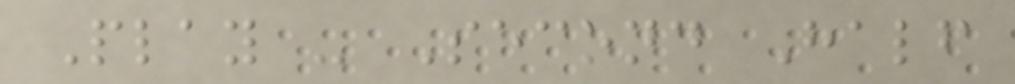Play - Second Half
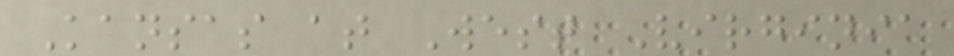Kansas at West Virginia
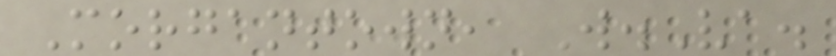Morgantown, W.Va.
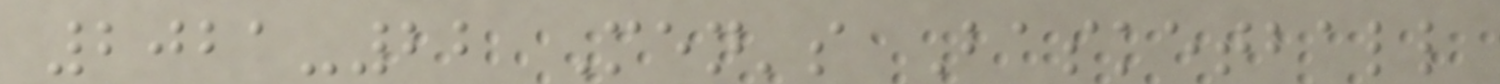2021-22 Men's Basketball
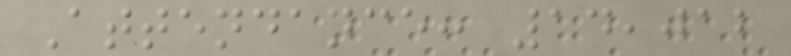Attendance: 14,012
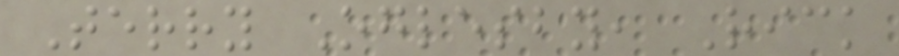Terry Oglesby, Rick
